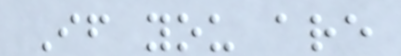If you are
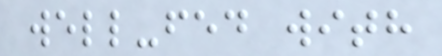well-fed with
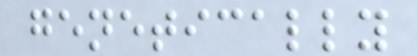genetically
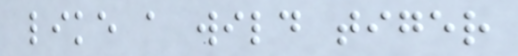like a wild tiger
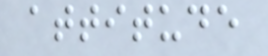attitude
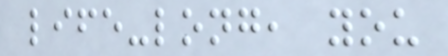life-long, you
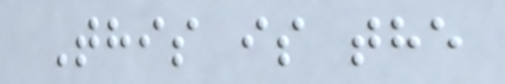This is the
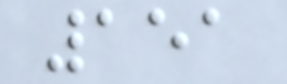151
